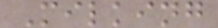Milking
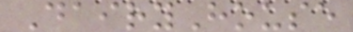DairyHouse
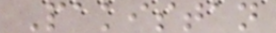Pakistan
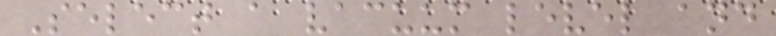Select a vacuum level and
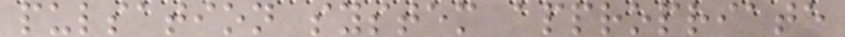pulsation system appropriate
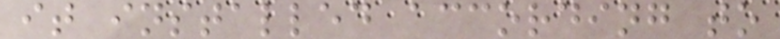it installed according to
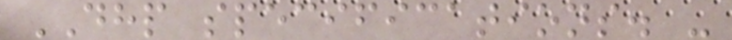DHP specifications. -
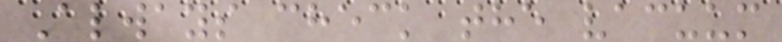Always check the vacuum
